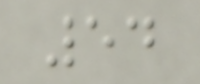54
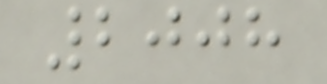2008
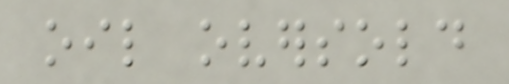oil oversold
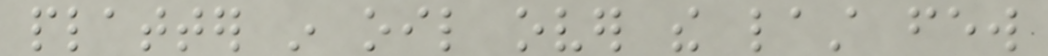platter in oil over the last few
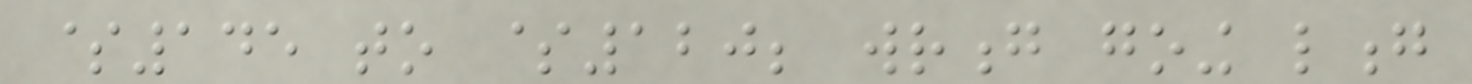$145 to $120; wrong going long
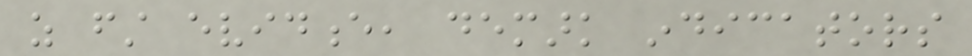as first evidence, demark indicators
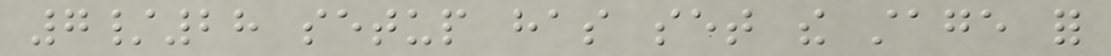7/28 setup has set the stage for
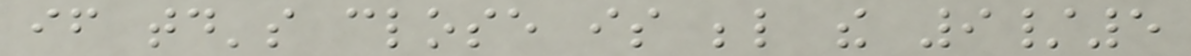if today's close is below the 9/5
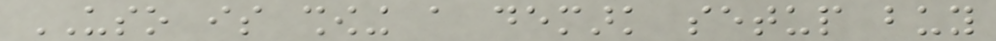USO is showing a demark setup buy
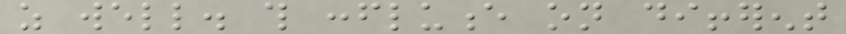as well. this confluence on different
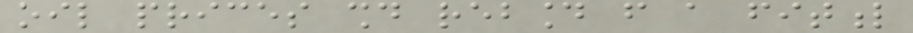oil prices should rebound from a fitful
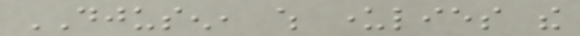DJUSEN, which underlies the
